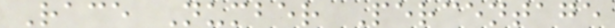Race Number Percentage
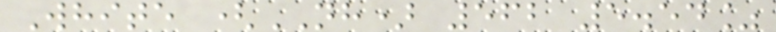White (NH) 562 5.54%
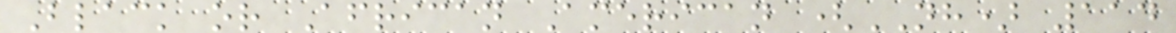Black or African American (NH) 114
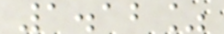1.12%
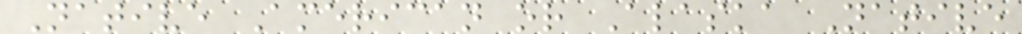Native American or Alaska Native
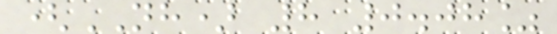(NH) 8 0.08%
